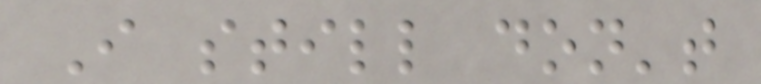I still don't
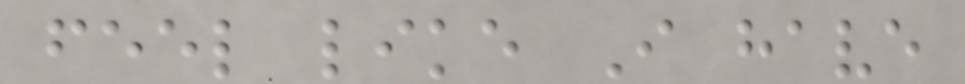feel like I have
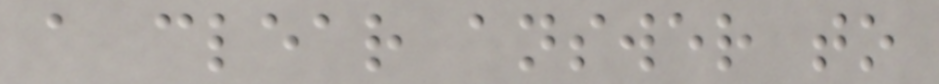a clear answer to
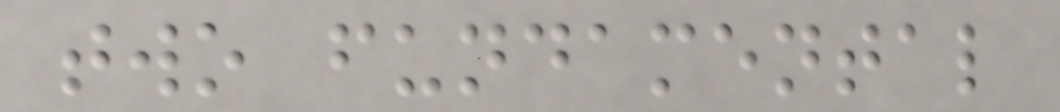two fundamental
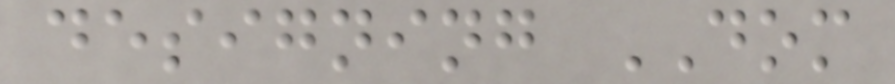designing DOM
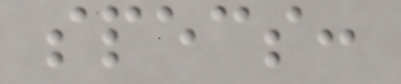specs:
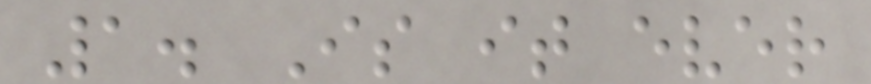1. Is it ever
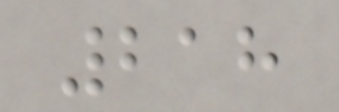218
